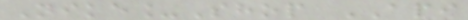Nike_Shop API
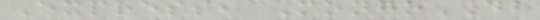Express, MongoDB
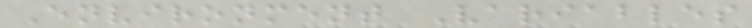Environment Variables
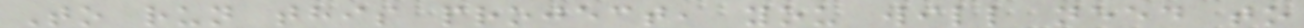To run this project, you will need to
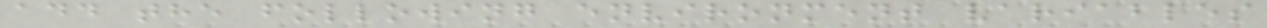add the following environment variables
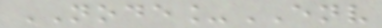NODE_ENV
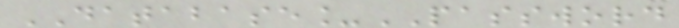DATABASE_PASSWORD
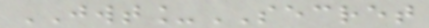JWT_SECRET
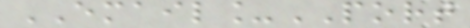EMAIL_PORT
